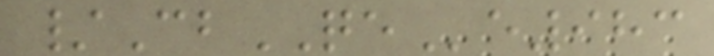/CbQEe983
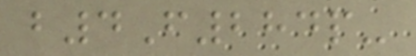b4F284p-
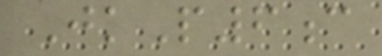JkP6c
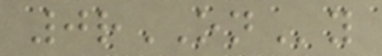0rONy
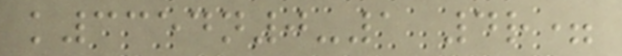k3354n0-1 4r=
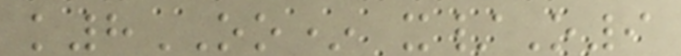k8OO* x/O9
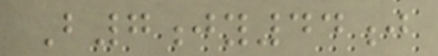B7jy44j
